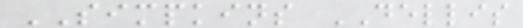SIMPKINS DELLIS
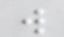w
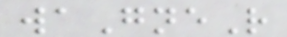waGneR
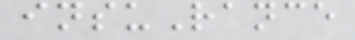insuRance
